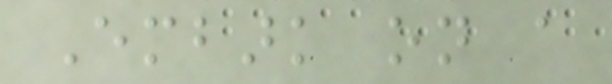Embark on a
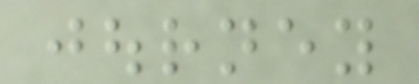journey
